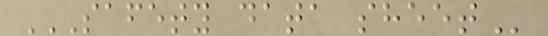SAFETY DATA SHEET
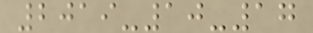2019-10-17
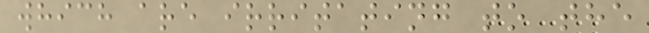which are irritating to the
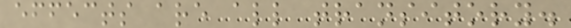effects are all transitory.
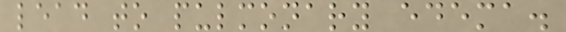lead to pulmonary edema.
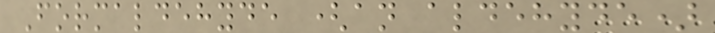Formaldehyde (an aldehyde)
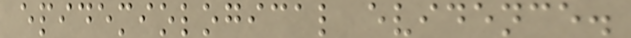epidemiological evidence.
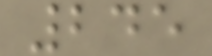245
